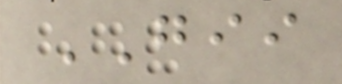GII
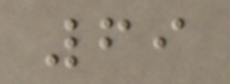69
